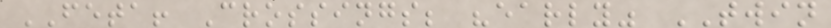FETA! Crossings; "early" TWIN
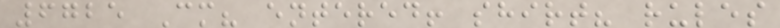6725 Cm? entered! shirt? rules
